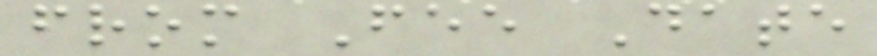from Fee Date
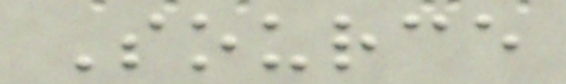Source
